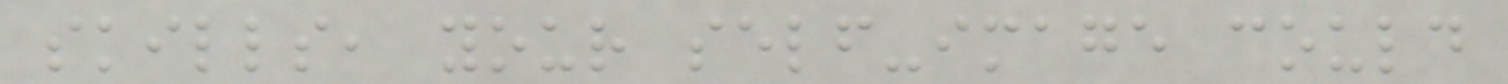skills, your self-image could
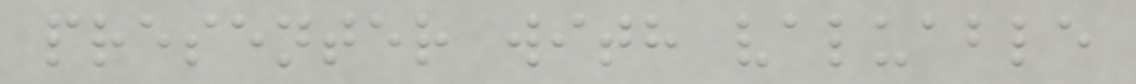presenter with valuable
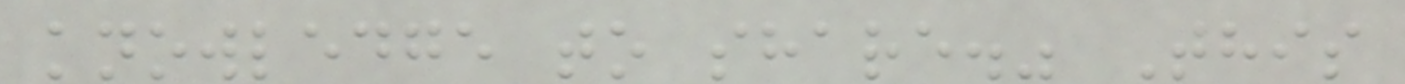knowledge to share." This
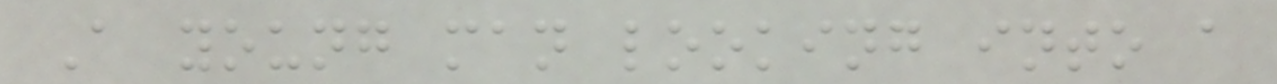A young man looking into a
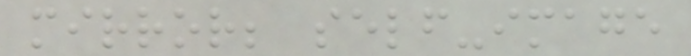mirror; self-image
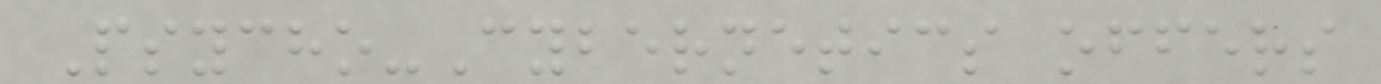Psycho-Cybernetics offers
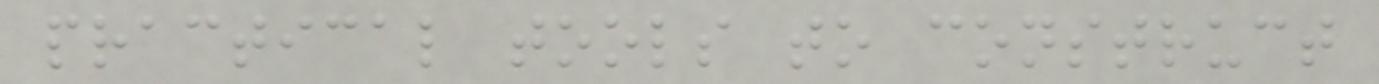practical tools to construct
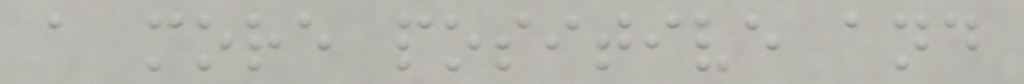a more positive and
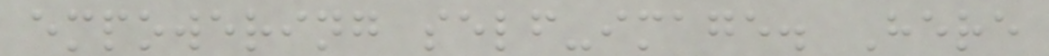empowering self-image. Here
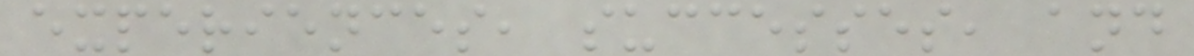experiences, successes, and
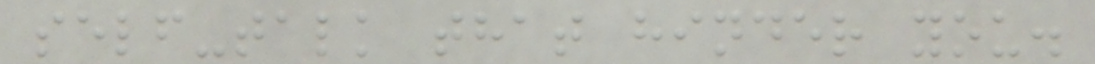self-talk that hinder you.
